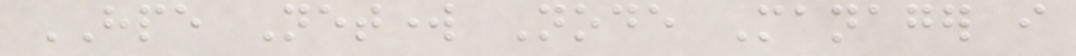HPE Network Node Manager i
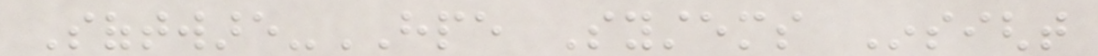Software-HPE Systems Insight
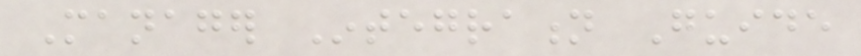Manager Integration Guide
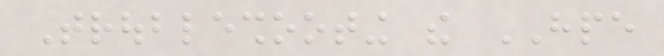Troubleshooting the HPE
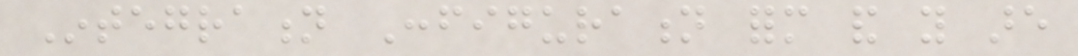Integration Configuration form and you are
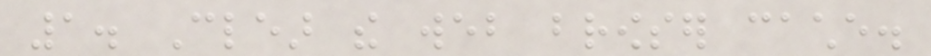1. Clear the web browser cache.
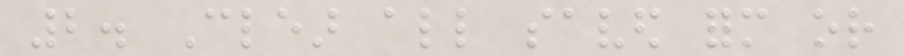2. Clear all saved form or
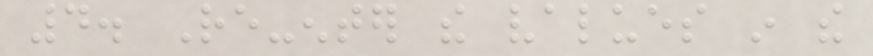4. Re-enter the values in the
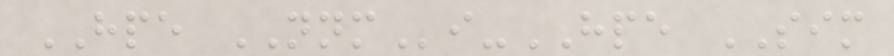HPE NNMi-HPE SIM
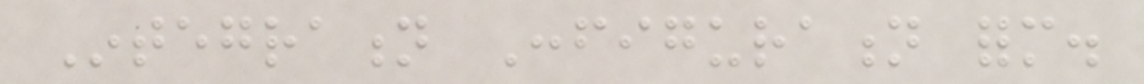Integration Configuration form.
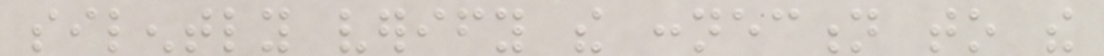silently verify the connection to the
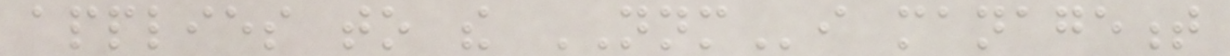applies to the NNMi management
